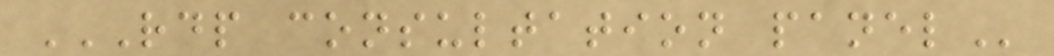RDP CONSULTATION PANEL
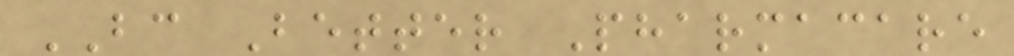BC Better Pharmacare
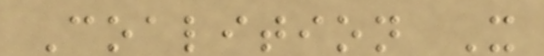Coalition X
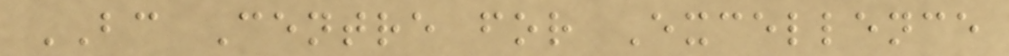BC Centre for Excellence
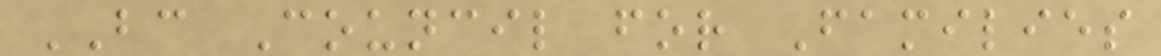BC Council for Families
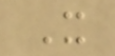X
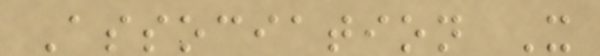Association X
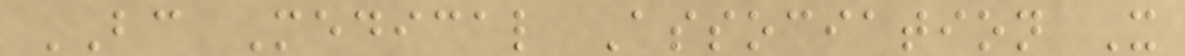BC Medical Association X
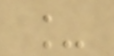_
